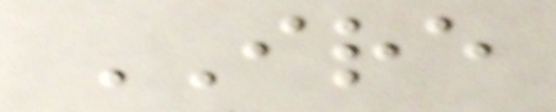IRE
